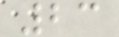23
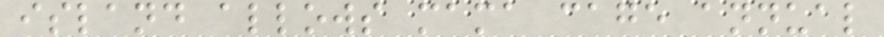island allows mama cage annual
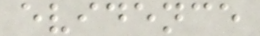evidence
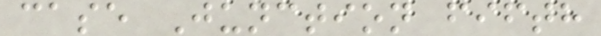case Junction fifth
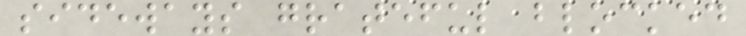sideways grateful blocked
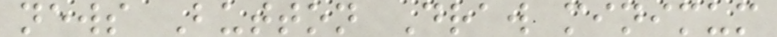news Button Draw minimum
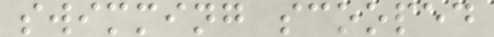swimming scooped
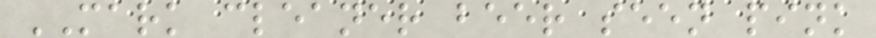MARK cleaner beer seen pink
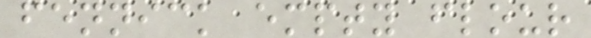fennick empty flour
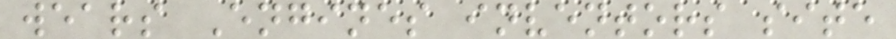wears Engines inventors site
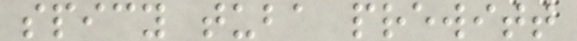spicy tuba prewitt
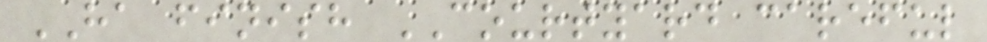HA finish COURTYARD careful
